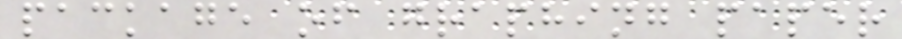package of graphing paper
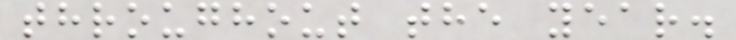throughout the year.
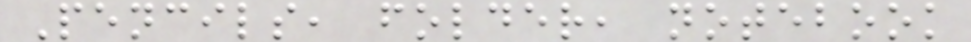Pencils, folder, notebook
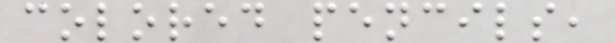colored pencils,
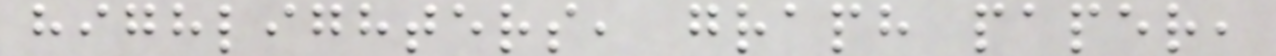highlighters, graph paper,
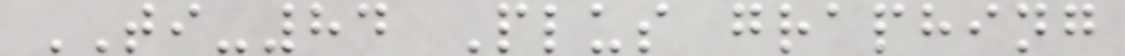TI-84 Plus graphing
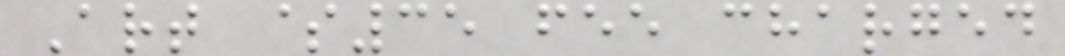Art $35 fee charged
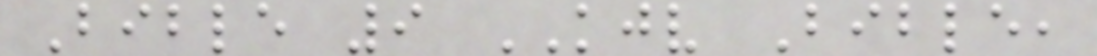Bible 9 KJV Bible,
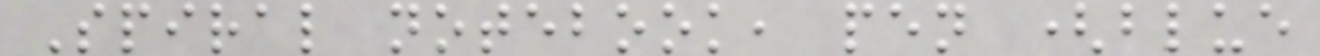Spiral notebook, pen (blue
